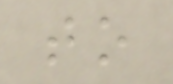to
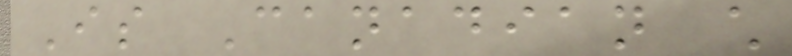Is Canadian child
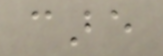care
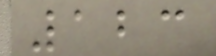123
